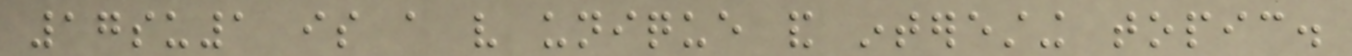17su1 is a very unique and interesting topic.
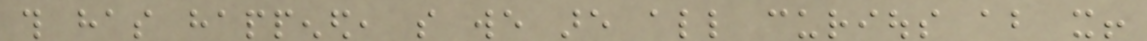this has happened, so we are all curious about it!
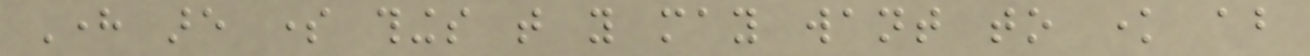Here are some things that you may want to know about
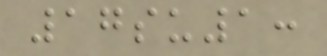17su1:
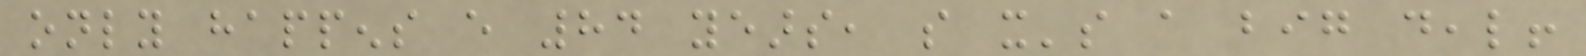only happens every 84 years, so it's a big deal!
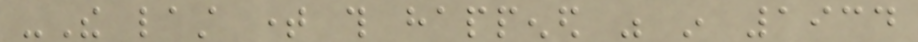-The last time this happened was in 1934
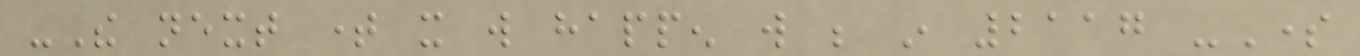-The next time it will happen will be in 2117 -Some
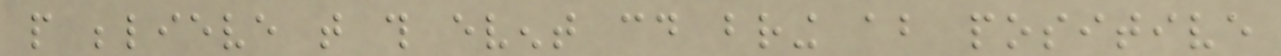people believe that this event could bring about positive
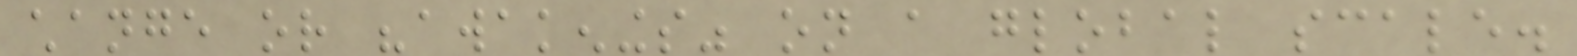change or "awakenings" on a global scale.
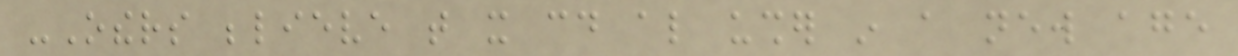-Others believe that it could also usher in a new age
